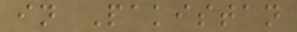in Pakistan
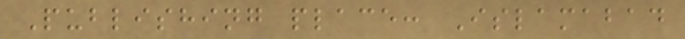Publishing place: Islamabad
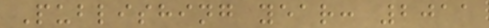Publishing year: 2011
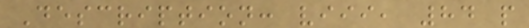Description: viii, 84 p
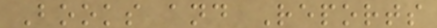Books and Reports
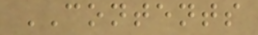CONTENTS
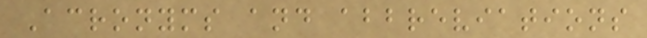Acronyms and abbreviations
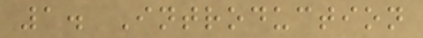1. Introduction
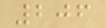206
